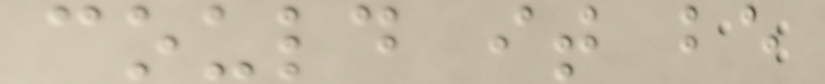could it be
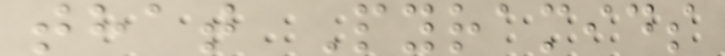that Pyramids
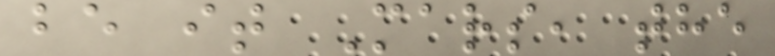be it Mars, the
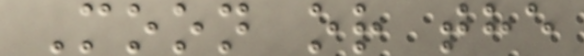Moon or the
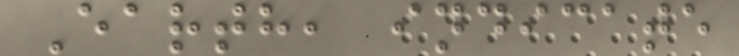Earth, indicate
